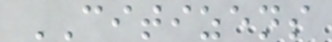CITIZENS
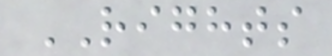RIGHTS
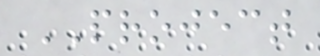PROJECT
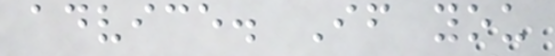advice. If you
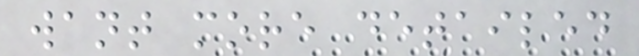want more detailed
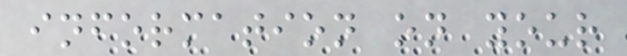information on your
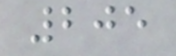205
